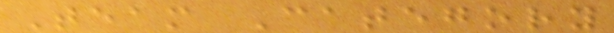Team Category
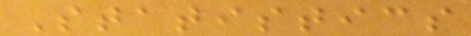Statistics
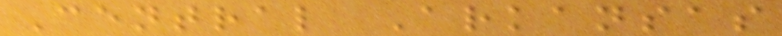Central Arkansas
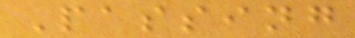Passing
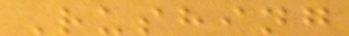Rushing
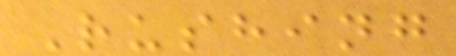Rushing
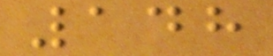148
